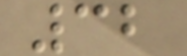32
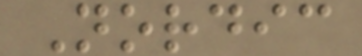Nordic
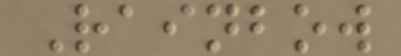Rainbow
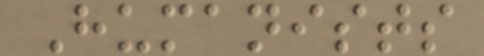Humanists
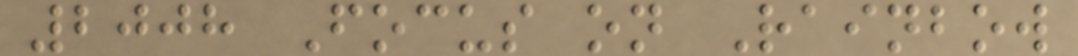2008 Focus on Rainbow
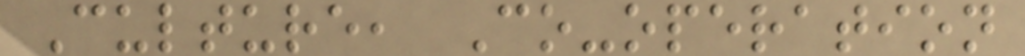Culture, Co-operation
